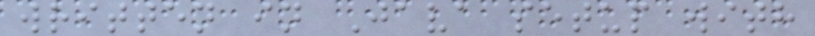written in Java setup with
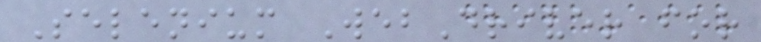Selenium WebDriver for
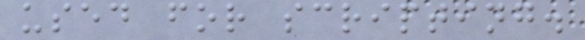used for scripting.
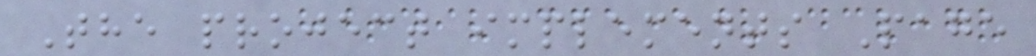The project implements Page
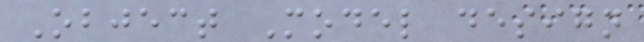Object Model design
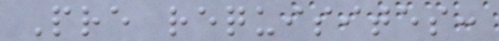Pre requisites:
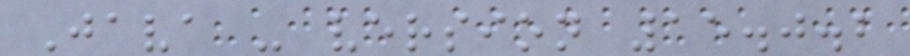Java - version 15.0.2
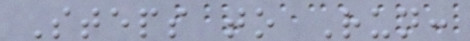Steps to Run:
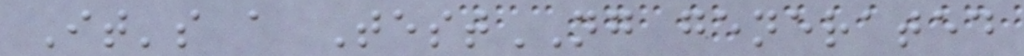It's a TestNG generated
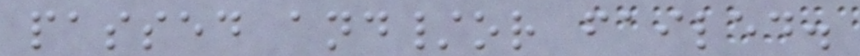passed and/or failed.
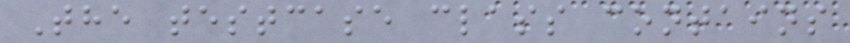The testcase class contains
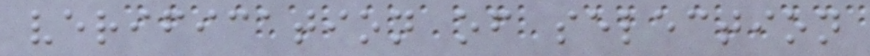verification of selection
